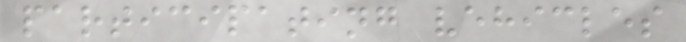participating vehicles
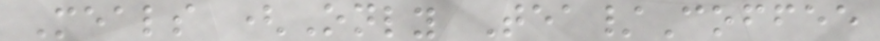Meals (Only Tea/Coffee
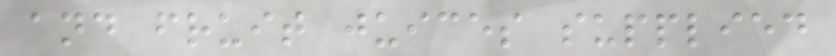and fruit juices supplied
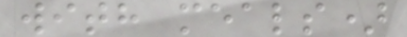with meals)
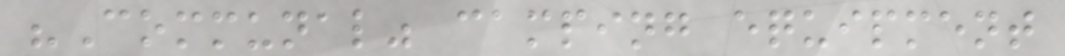"Communal" camping equipment
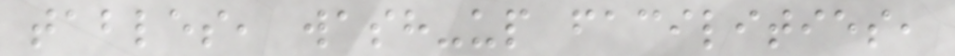tables, wash-up facilities,
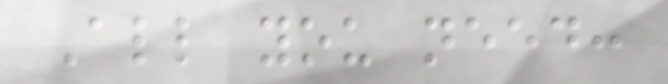All you need:
